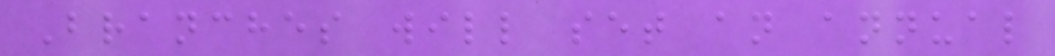Branches will set an annual
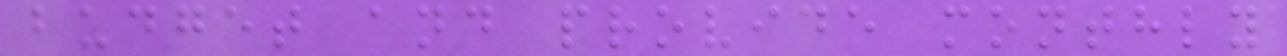budget and provide monthly
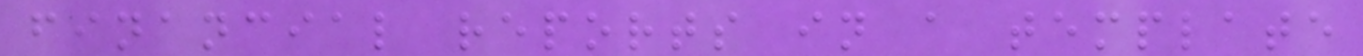financial reports in a template
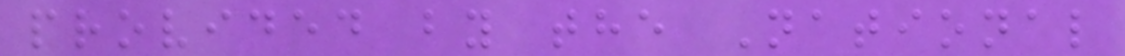provided by the National
